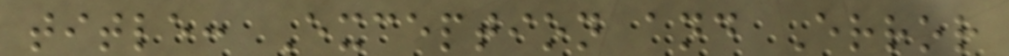title: Exception and Error
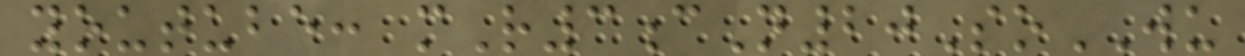youtube: mR3cN20SoWU
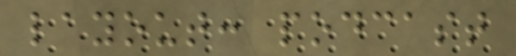layout: podcast
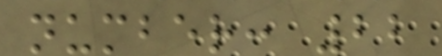number: 22
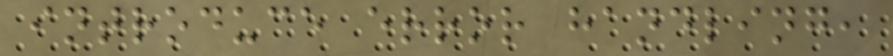introduce error handling,
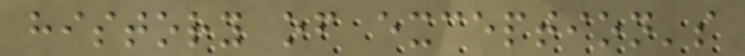history of exception's
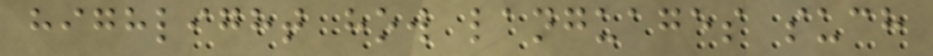highlight how languages such
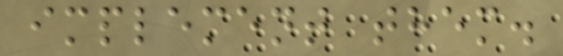implement them.
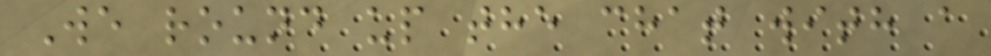We round up the chat with a
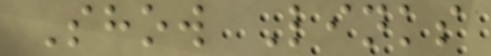Show Links
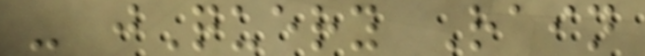- jQuery Rain
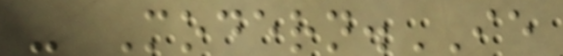- Modern.IE
